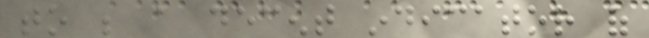to be a decent indicator of
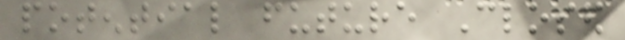potential future Closed
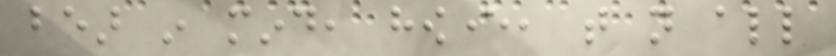bear in mind, however, that not all
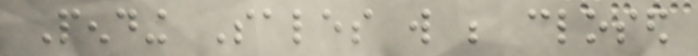Pending Sales will be closed
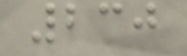230
